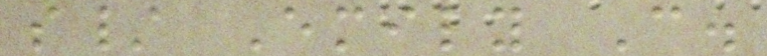s/ Emily C.
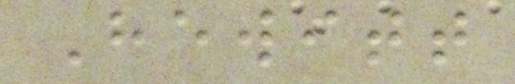Hewitt
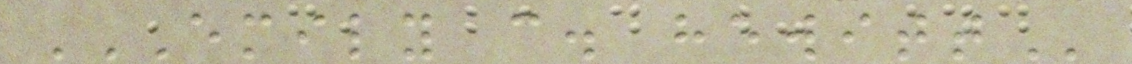EMILY C. HEWITT
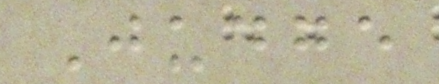Judge
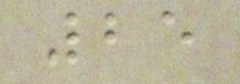25
